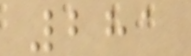281
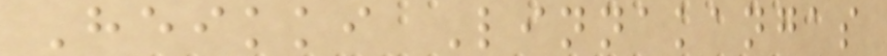Heikki Linnakangas
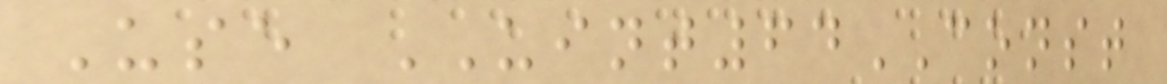Use UINT64CONST
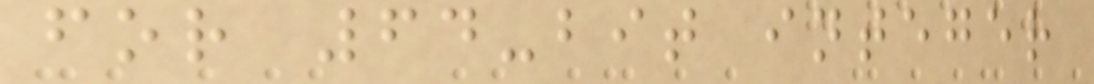for 64-bit integer
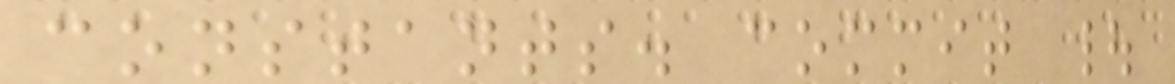constants. commit |
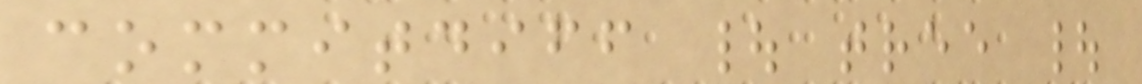commitdiff | tree |
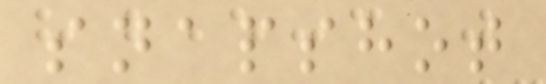snapshot
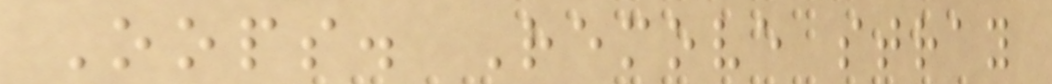Oops. Remove stray
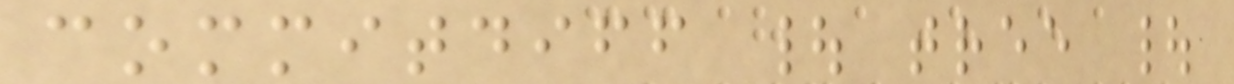commitdiff | tree |
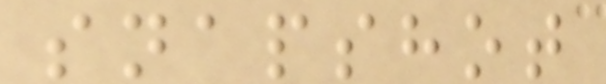snapshot
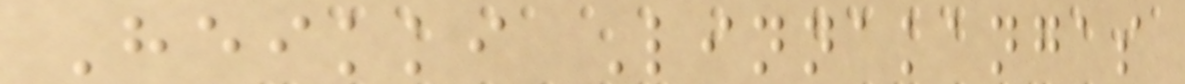Heikki Linnakangas
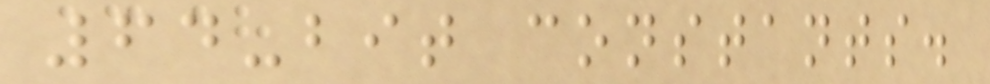64-bit constants.
